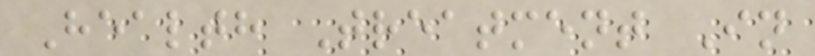Health Treatment In
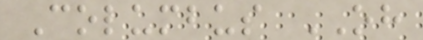Columbus OH
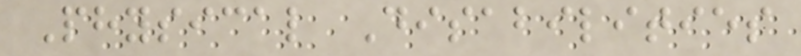Physical Disabilities
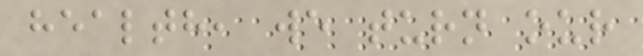health, we turn our
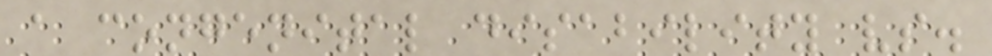a congenital disability vs.
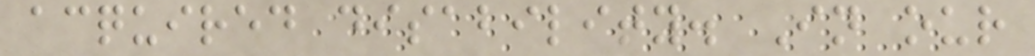acquired disability. In our
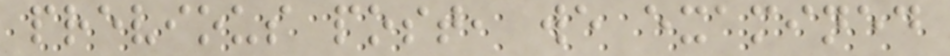previous post, we examined
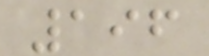196
